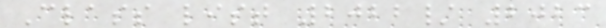Class list 2022/ 2023
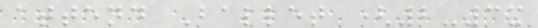attend Ballet (2-3x
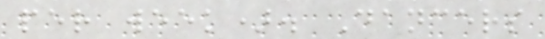per week). Dancers
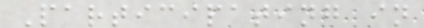Participating in
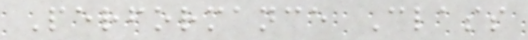Performance Class
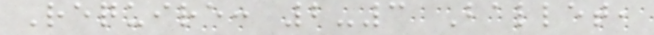Require: 2-3 Ballet,
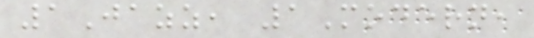1Jazz, 1Modern,
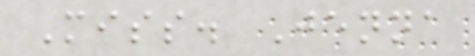Miss. Jenna
